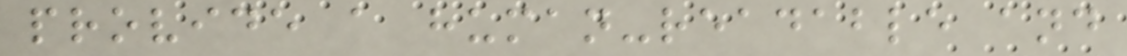provide a human-readable and
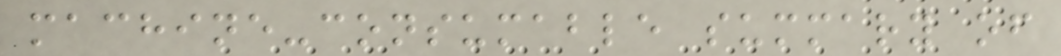machine-consumable summary of
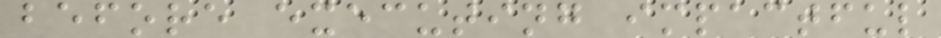before executing impactful
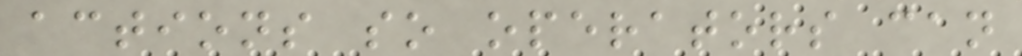actions so operators can
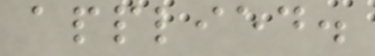applied.
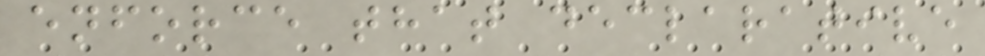enforce that declarative
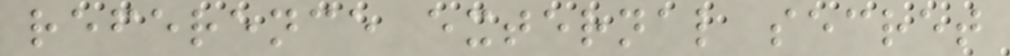reference external secret
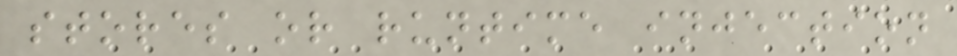stores or runtime injection
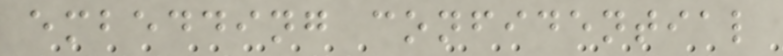embedding confidential
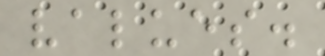values.
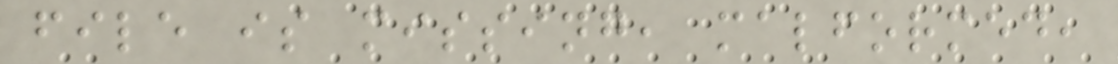file is missing, malformed,
